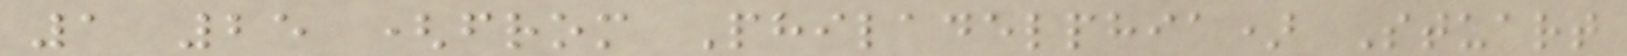1 25 (from Philadelphia) Stuart
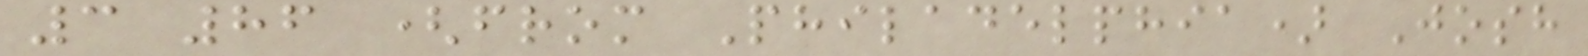3 86 (from Philadelphia) Josh
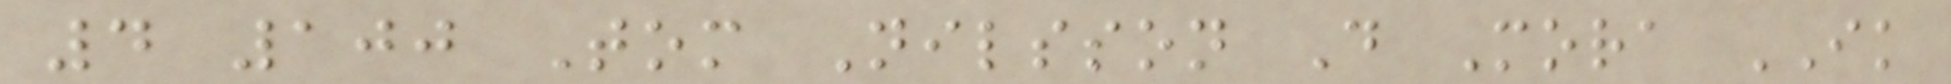4 100 Tom Nilsson D Mora IK
